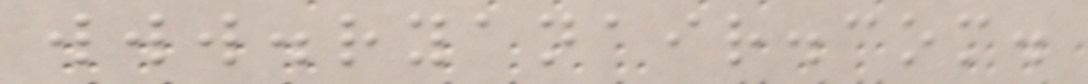www.ryanair.com.
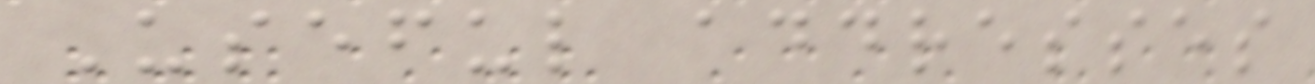Useful addresses
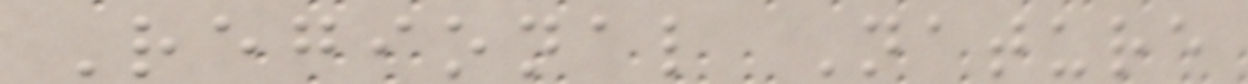Regional Nature
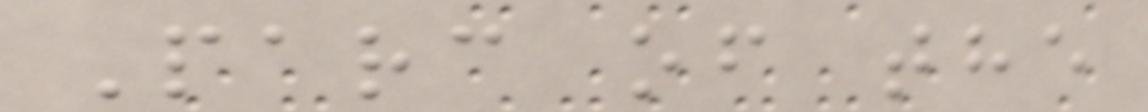Parc of the
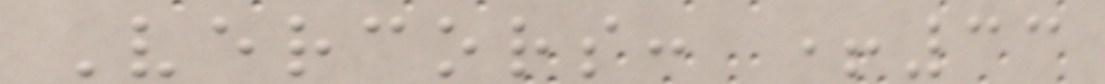Vercors: +33
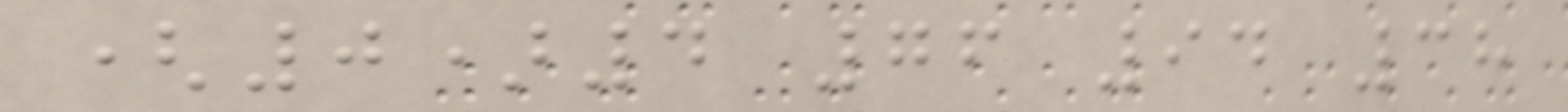(0)4 76 94 38
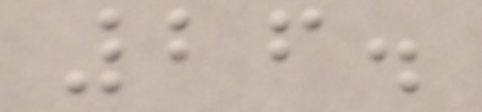26.
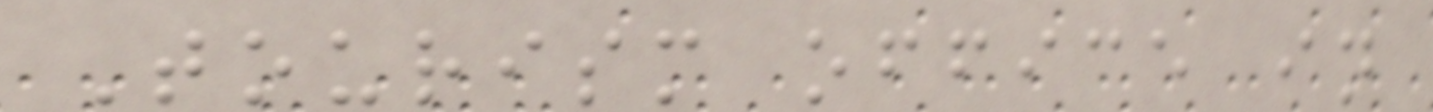Tourism office in
